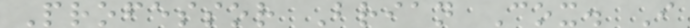Professor Brian Cox. I
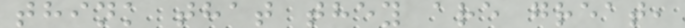think that they are great,
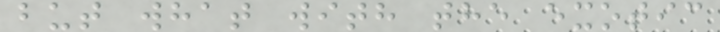but what with the exotic
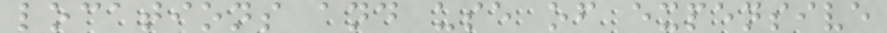locations and use of expensive
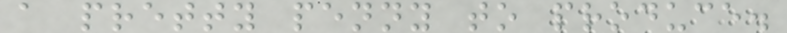a pretty penny to produce.
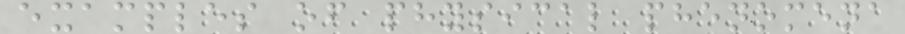examples of physical phenomena
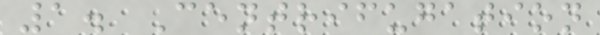1. Centrifugation
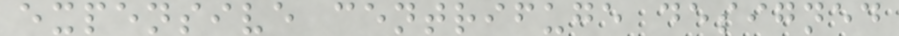expensive centrifuge designed
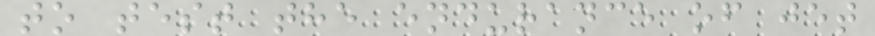to test the endurance of jet
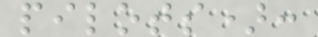pilots):
